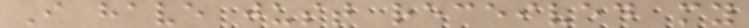I have just received my
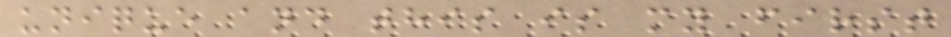unique and this is my first
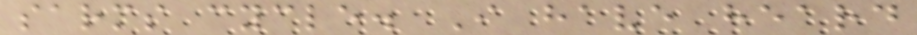sarms cycle. I have heard
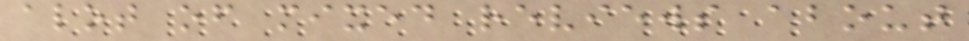alot of mixed reviews about
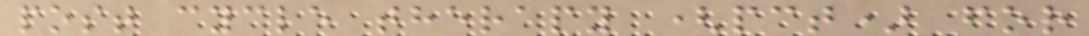post cycle therapy (pct) for
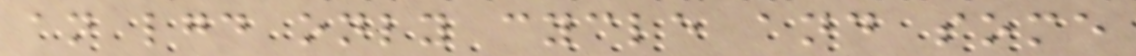an lgd only cycle and some
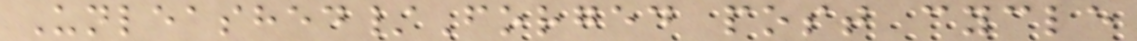Unleashed/Forged post cycle
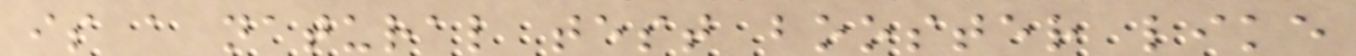is a natural test booster like
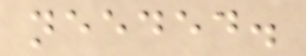needed.
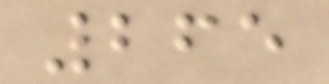265
